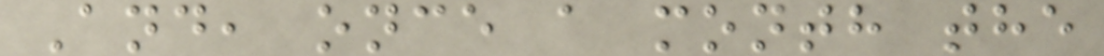And, once a month the
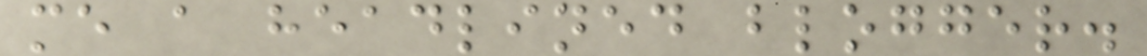me a headlined blogger.
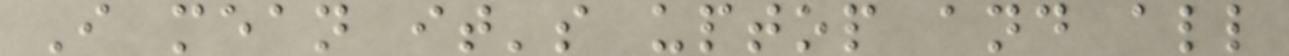I mean it's uptop and all
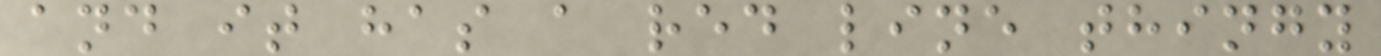and it has a red line thingy
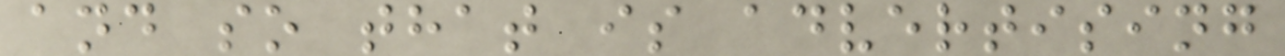and so that is advertising
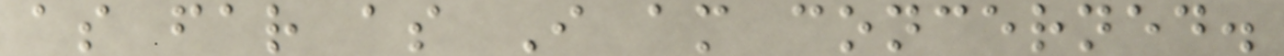as far as I am concerned.
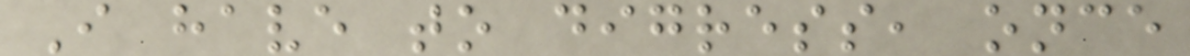I have to digress, once
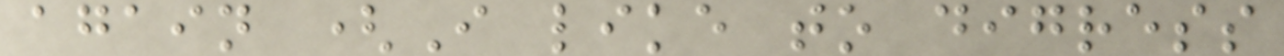again (I like to digress
